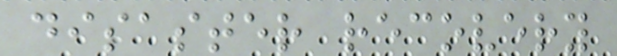disaster recovery
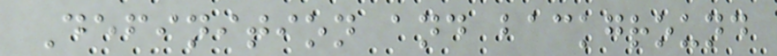Definition and background
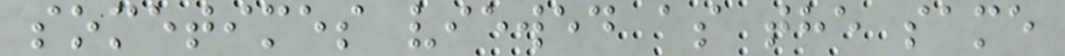sometimes viewed as the same
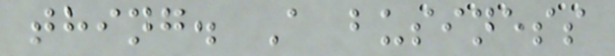thing. A business
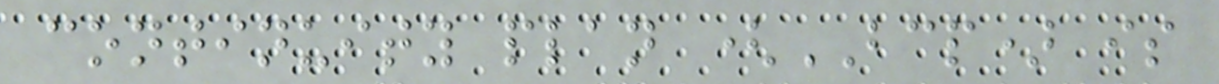continuity plan (BCP) is
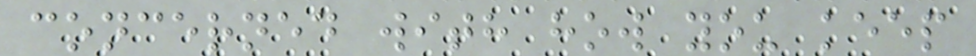concerned with how you keep
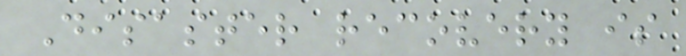Disaster recovery is
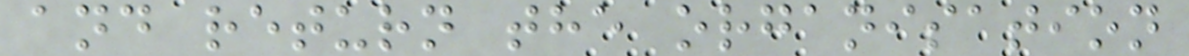and return the organisation
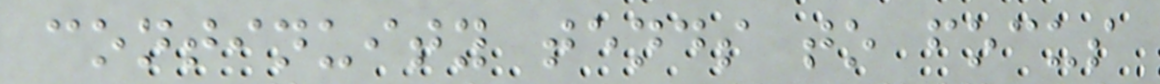continuity tends to focus
